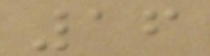16
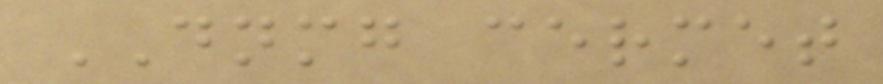DNMG cermet
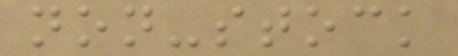non-stock
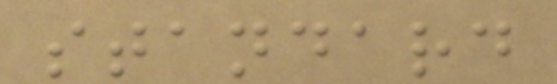standard
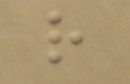r
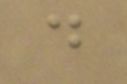d
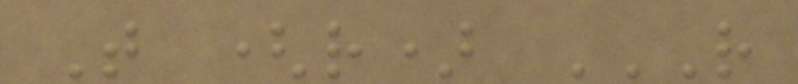T (r) R
